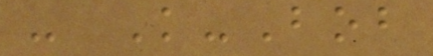- K-Bob
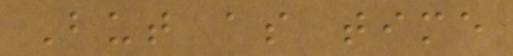But as time
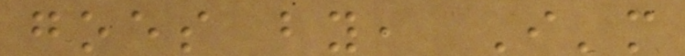goes by, I'm
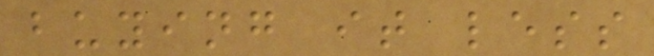buying it less
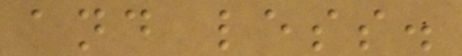and less.
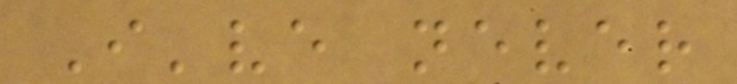I've never
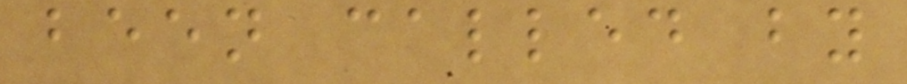been called by
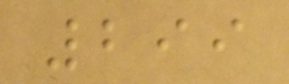299
